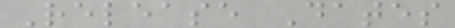Release Dates
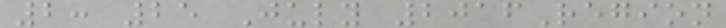2: 25 July 2016Region
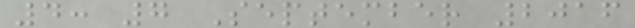4: 7 September 2016
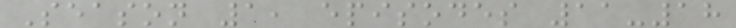Season 1, episodes 11-18
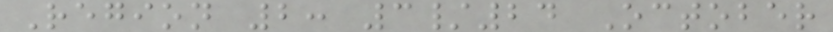Region 2: 3/24 October
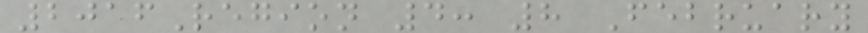2016Region 4: 8 February
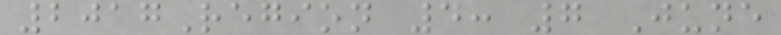2017Region 4: 7 June
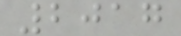2017
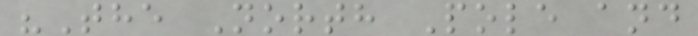"The North Pole and
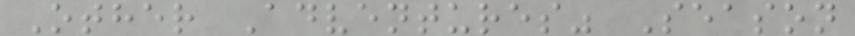Other Adventures" Season
